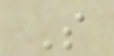S
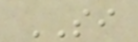SI
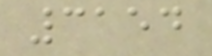3154
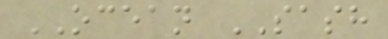OCEAN SASH
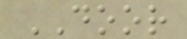DOOR
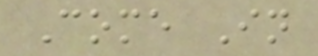Come In
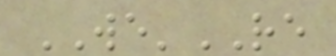WE'RE
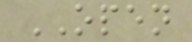OPEN
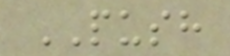PUSH
